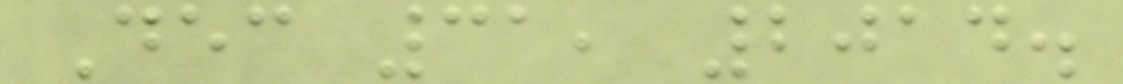Dec 31, 2014.
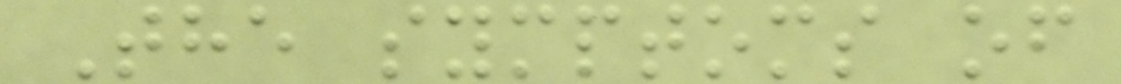The symptoms of
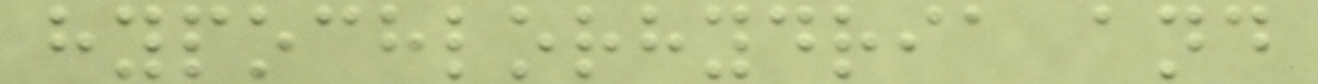hypochlorhydria and
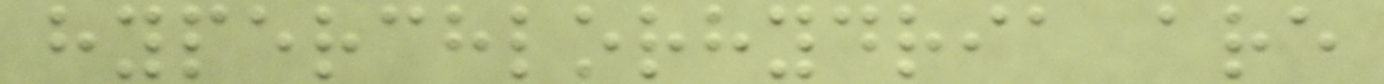hyperchlorhydria are
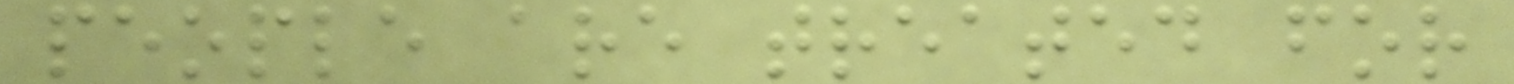people are treated for
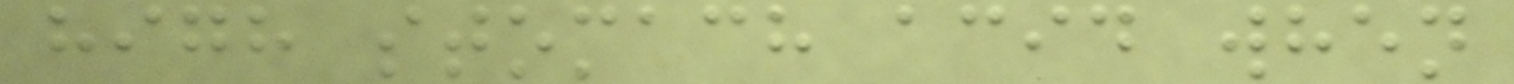high stomach acid when
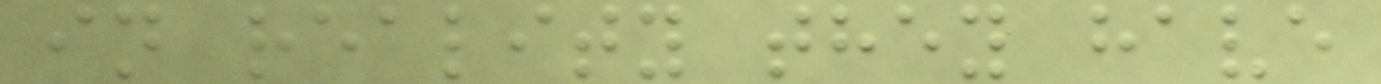in reality they have
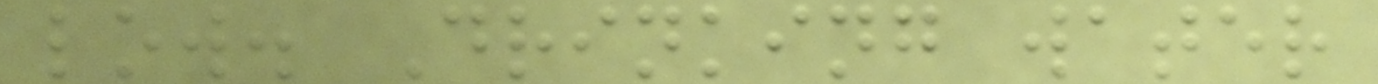low. Drinking water
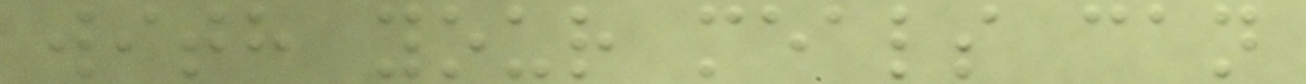with your meals can
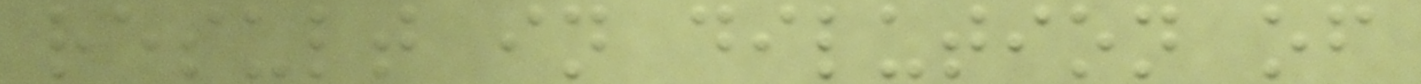result in dilution of
